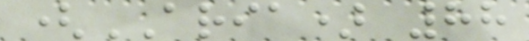(ARIA) 88
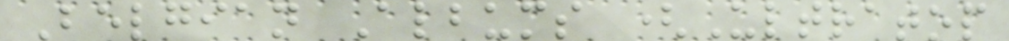Belgian Albums (Ultratop
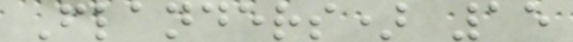Flanders) 15
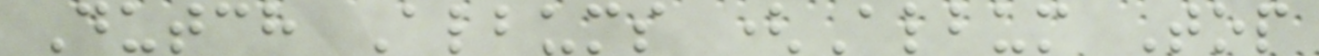Dutch Albums (Album Top
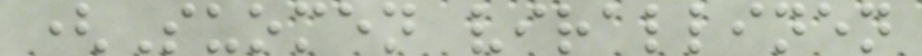(Suomen virallinen
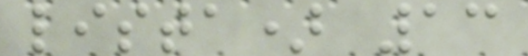lista) 13
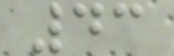43
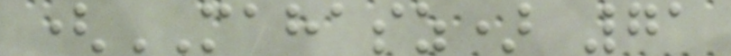(MAHASZ) 71
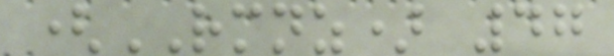(RMNZ) 47
